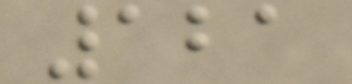121
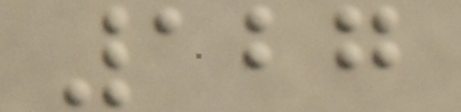127
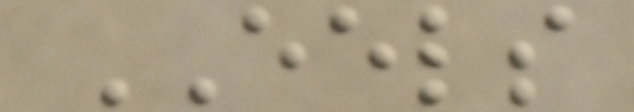EELS
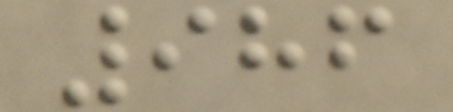986
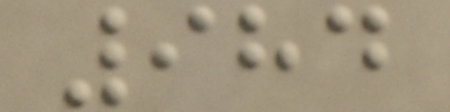984
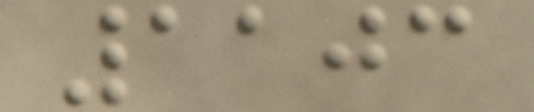1103
